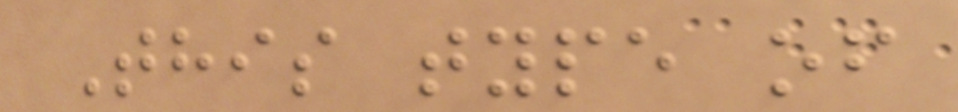This type of
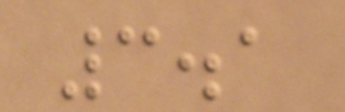3.1
